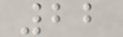22
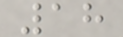18
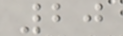20
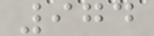974
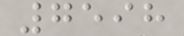7598
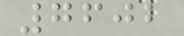7602
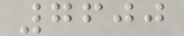7600
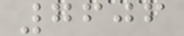7606
